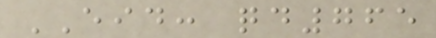EID: qd765
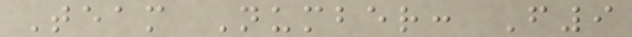Team Number: F9
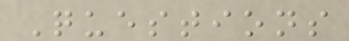Questions
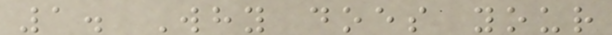1. Why does your
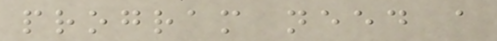program need a
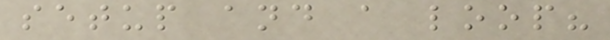setup and a loop?
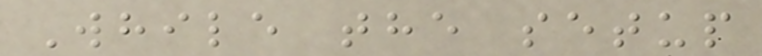While the setup
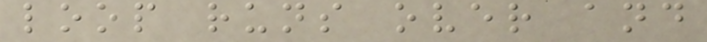loop runs over and
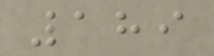189
